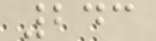243
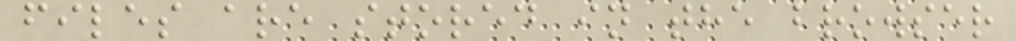files are stored in the browser
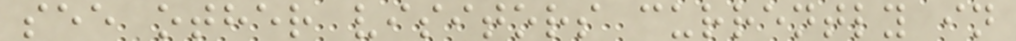see other visitors currently in
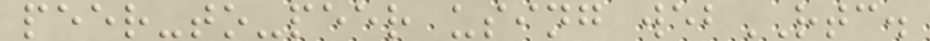peer-to-peer using webRTC.
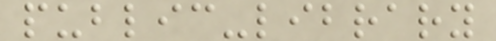public-library
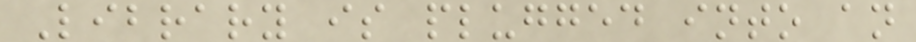Library is plugged into an
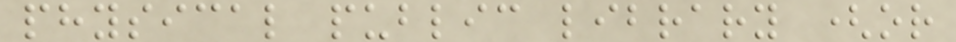physical public library (or
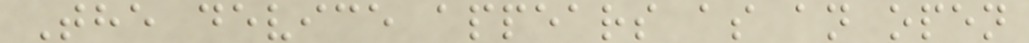The device appears as an open
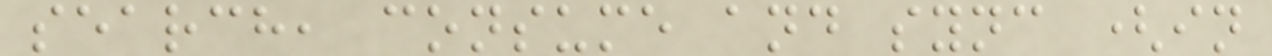search, consume and sync (in
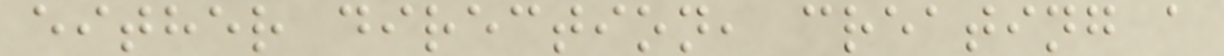either direction, creating a
